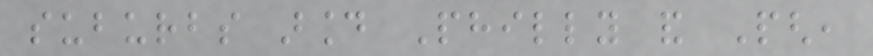suburbs around Philly and Pgh,
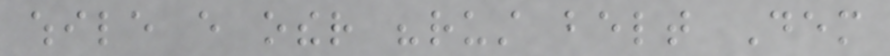while every other "rust belt Dem
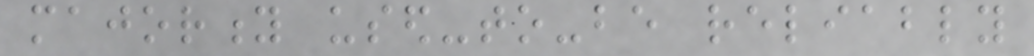majority used-to-be reliably
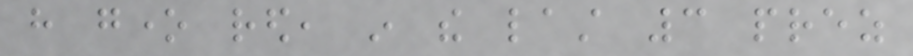have gone red, in the last 3 prez
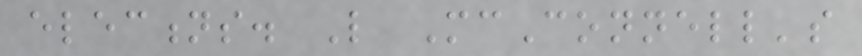elections. Like McConnell's
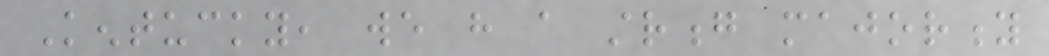Kentucky, we have a strong majority
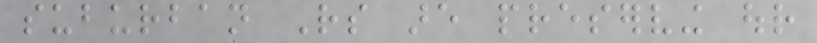suburban Rs are preserving our
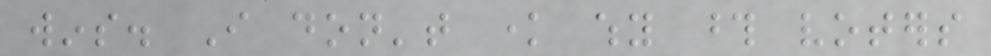wins. I don't know why those voters
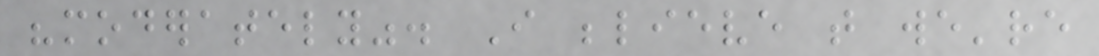"moderately". I believe that we're
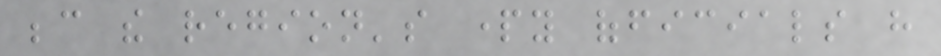because the region's party officials have
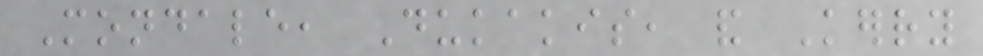Mondale, Dukakis, and Kerry
